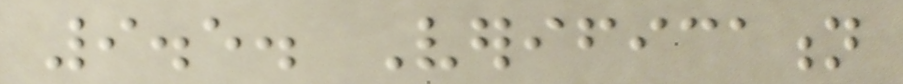9.5. Verification
